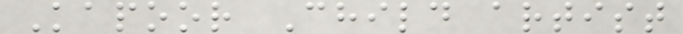Kapoor Child artist
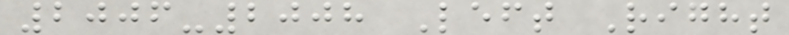2006-2008 Left Right
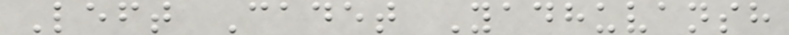Left Cadet Yadhuvansh
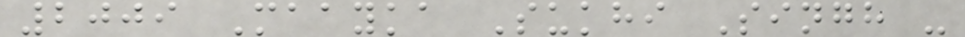2009 Maayka Sukhi Singh -
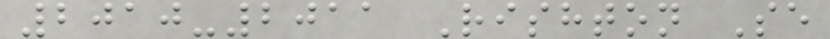2010-2011 Rishton Se
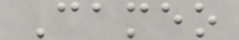Cameo
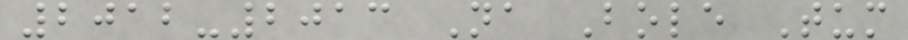2012-2013 Na Bole Tum
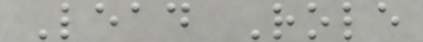Lead Role
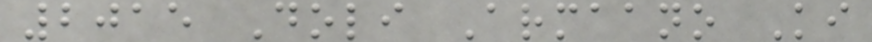2015 Doli Armaano Ki
